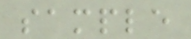sample
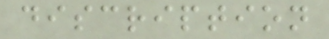discription
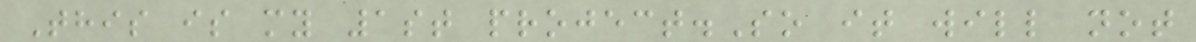This is my 1st project.So it will not
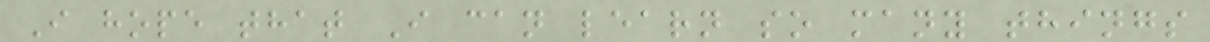I hope that I can learn so many things
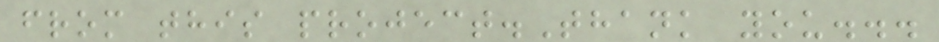from this project.Thank you...
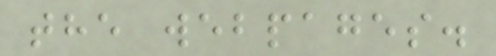the webpages.
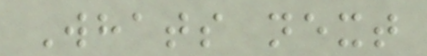Whats next
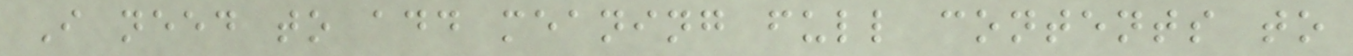I need to add meaning full contents to
